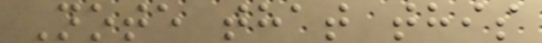Note that this
